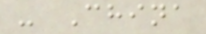- China
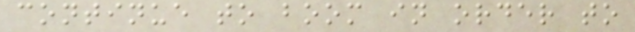continue to boom in order to
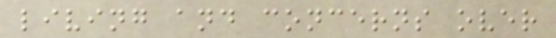living and concerns over
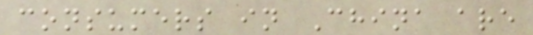consumers in China are
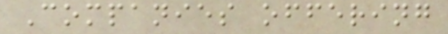Companies offering
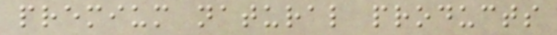premium natural products
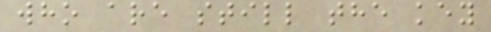who are still the key
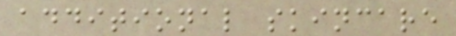additional skincare
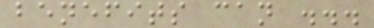benefits can ...
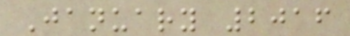January 2016
